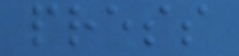press
